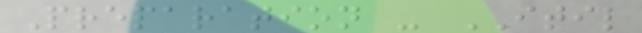Preparation - ITIL
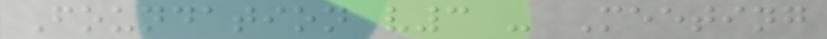Foundation v3 - Meeting
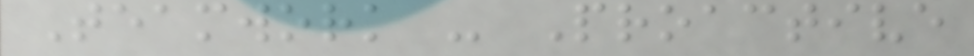Teamwork - Proactive
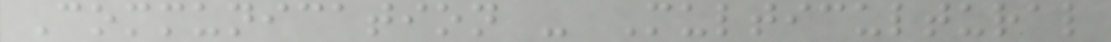Communication - Multicultural
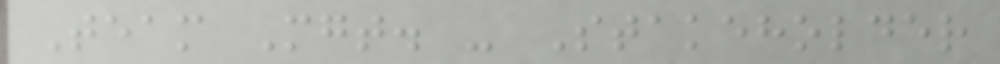Team Mgt. - Stakeholder
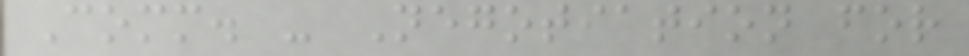Comm. - Negotiation for
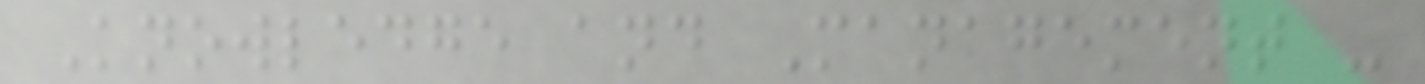Knowledge and Management -
